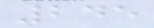245
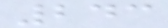243
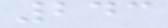243
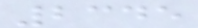2345
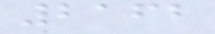2162
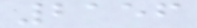2156
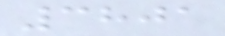3801
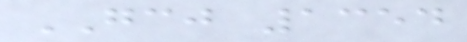GCJ 1354
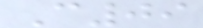C09
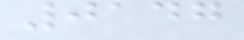0147
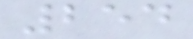254
